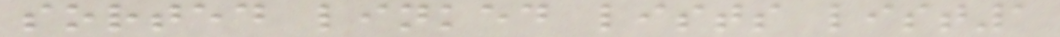sorted linked lists list1
